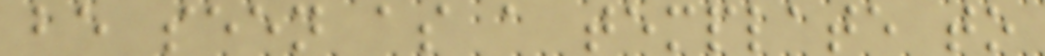be seen as a template to
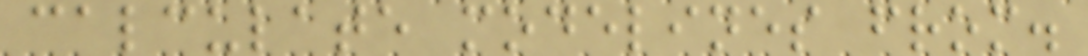calculate modelines from.
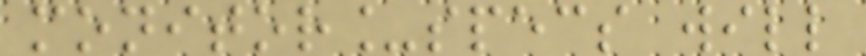monitor_specs will
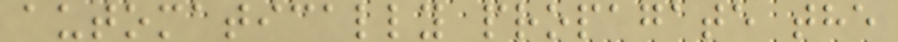automatically propagate the
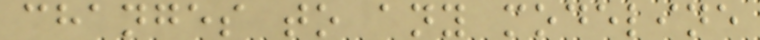changes to any modeline
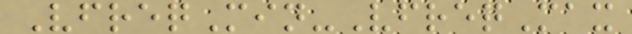VfreqMin-VfreqMax
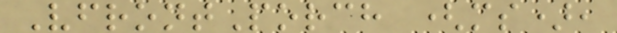VfrontPorch (ms),
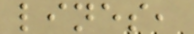lines,
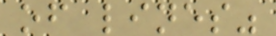of lines"
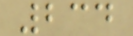234
